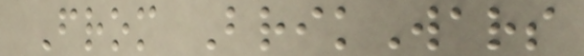From BrikWars
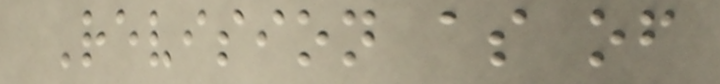Revision as of
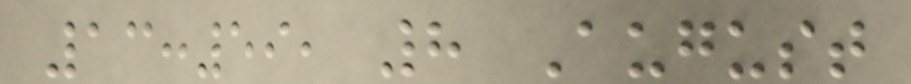13:59, 8 August
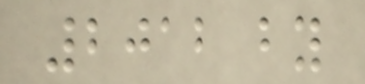2012 by
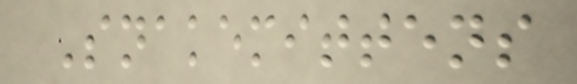Snakemittens
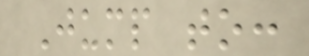Jump to:
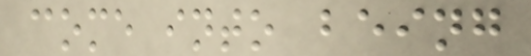come into being
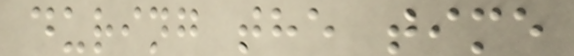during the time
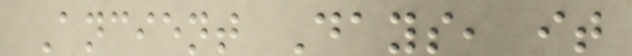Ancient Days, it
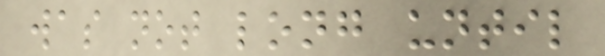was not long until
